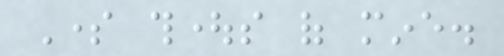Some thoughts of mine.
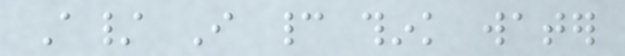A/ I cannot think water
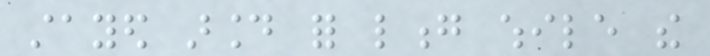stayed around for long while the
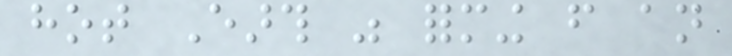hot Earth was forming from an
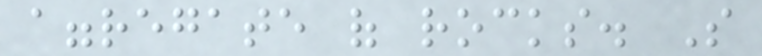aggregate of rocks. So
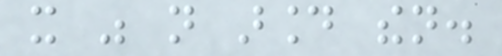it was not around then.
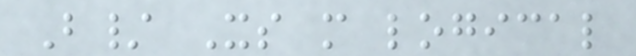B/ Its more logical
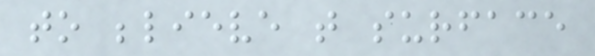to believe that surface
